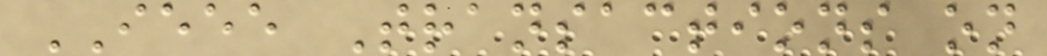IEEE Transactions on
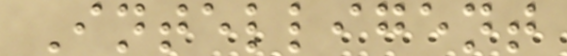Intelligent
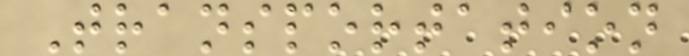Transportation
